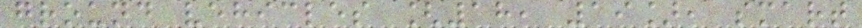ground vehicles [18, 19], smart
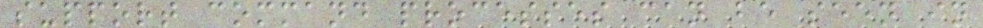support command processes can be seen in
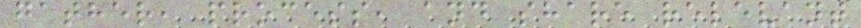gather, process, and share relevant
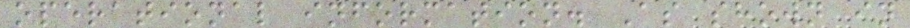operational information. As shown in
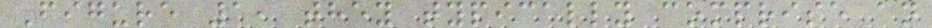Figure 1, they typically comprise an
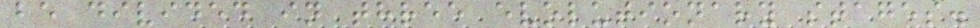be divided in three evolutionary stages.
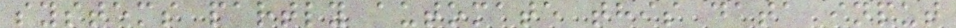systems partly automate this data input
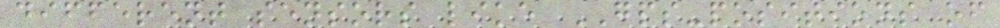different sensors like GPS-positions of
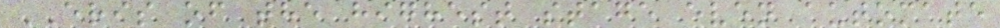ERIS of the highest stage even automate
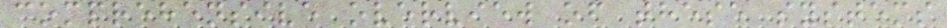comprehensive overview of these systems
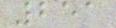251
